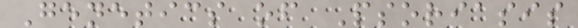Genetics of Psoriasis
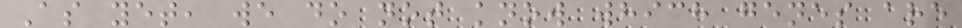As yet, we do not know which genes are
